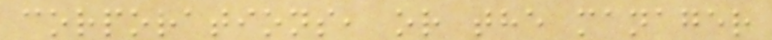corporations, or the manager
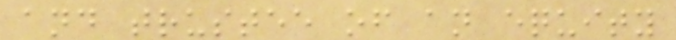and trustee of an equity
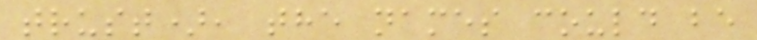trust), the names could be
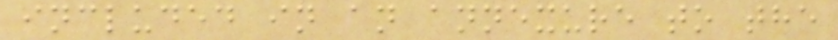included in an annexure to the
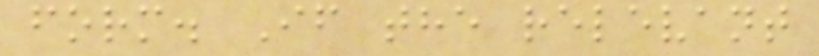form. If the relevant
